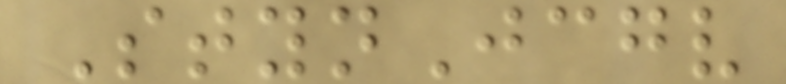StynJcgv
